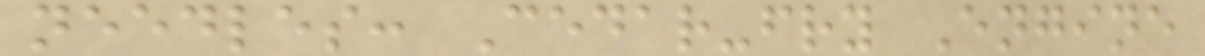needles: Cedar-fry Engine
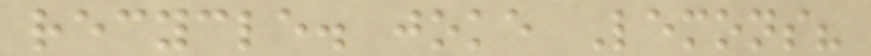recycle. joke Lemons?
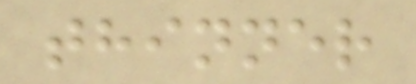thinner
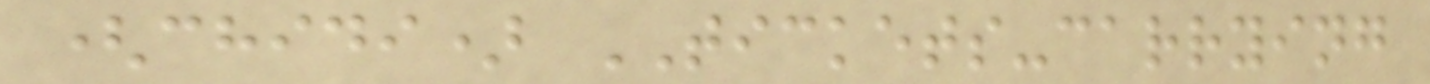(chidi) TICKETS-carrying
